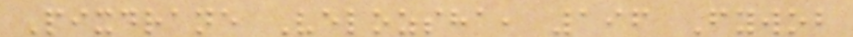Pixdrane Velozsha, 196 Fywob
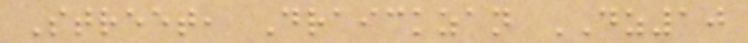Street, Draickzan DZ10
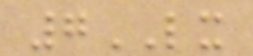7LX
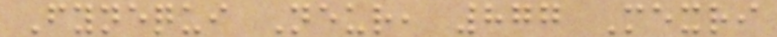Fynequi Neur, 877 Mexri
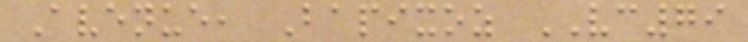Avenue, Bapixoz VC79
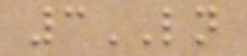3LN
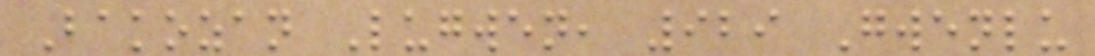Bakozan Lugwen, 929 Gwenlu
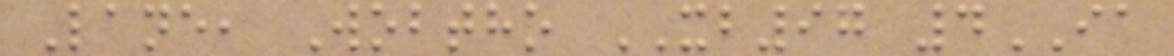Lane, Wobtho XB97 4IA
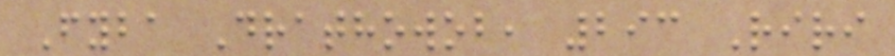Fyba Drathowob, 293 Riri
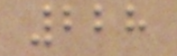228
